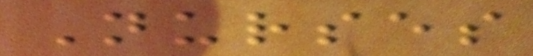Nurses
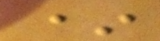*
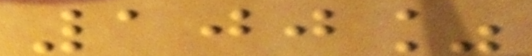100%
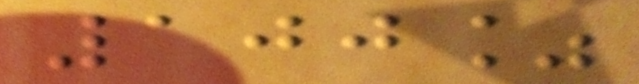100%
